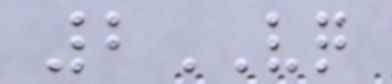2VQ
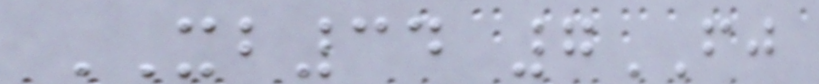XB34 7FJ
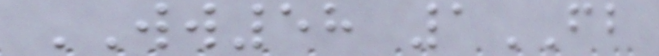WW58 1FB
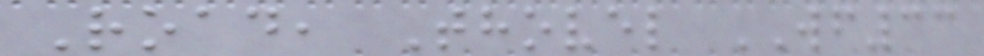Road, Thovel WF33
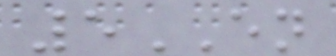5EN
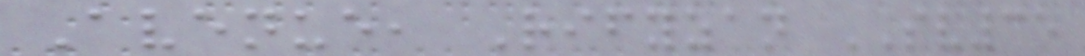Avenue, Rifyzan SV35
